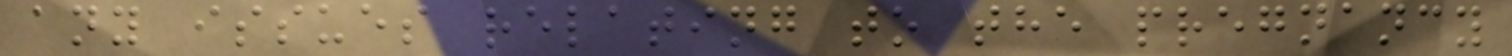any issues relating to the pregnancy
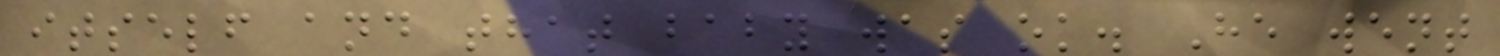itself and that baby was ok. He went
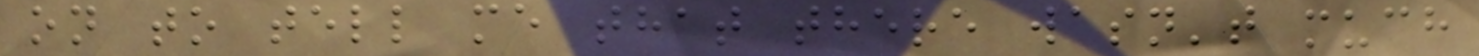on to tell me that there wasn't much
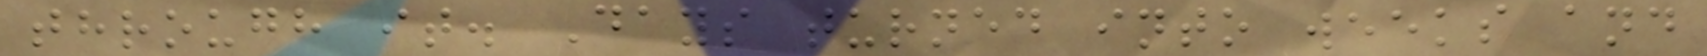through it. Days turned into weeks and
